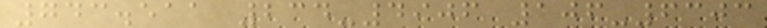743.511 234-4906 106-6303
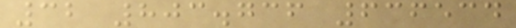32 803.736 636534
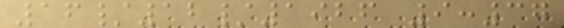16/12/1926 9:37
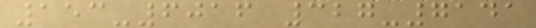153-6016 327-7141
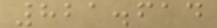821.614
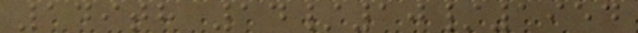149th 14/10/1954
